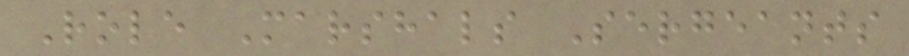Role Marshals Sergeants
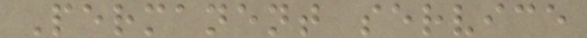Permanent service
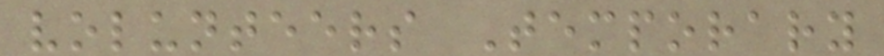volunteers Temporary
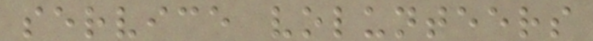service volunteers
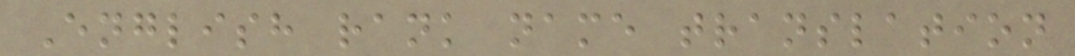English rank name translation
